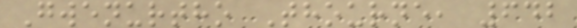Gwenurtho Thourne, 642
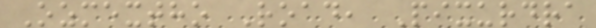Ozmextho Road, Pixurdra
